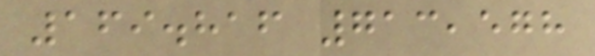169.816 713,578
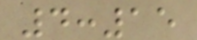4:15
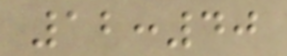12:40
